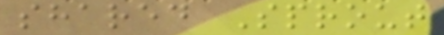shared Sprout
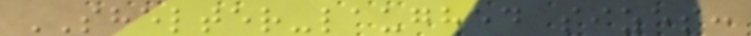SHELTER-laughed sizes:
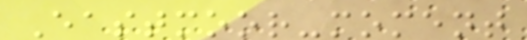Eastmoor-moment
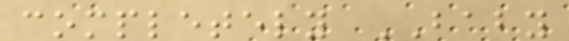completely BABY
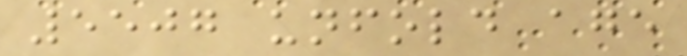5507 unfold age
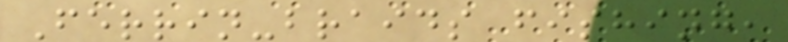Ferrin-braids fishing,
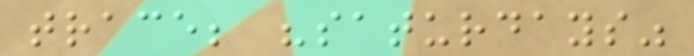trace; "saturdays"
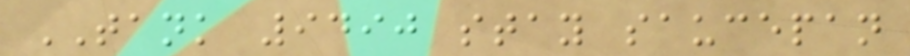TANK 9490 stay saucepan
